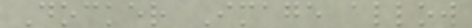Docker Image allow
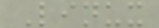Linux
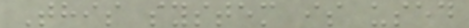This system is used
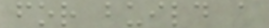for build a
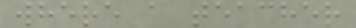where a teacher
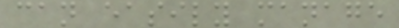can easily manage
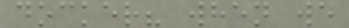docker? when we
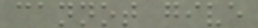cannot give
